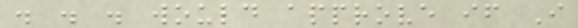. . . would approve if I
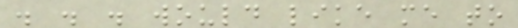. . . would like me to
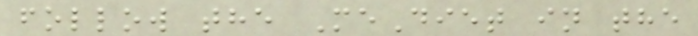follow the MeDiet in the
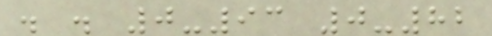. . 0-93 0-82
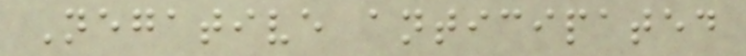Negative anticipated
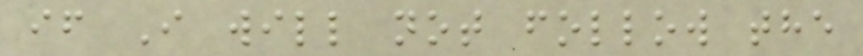if I will not follow the
